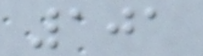101
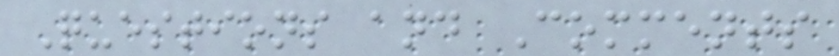Questions and Comments
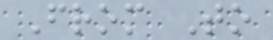From To
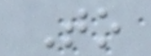To
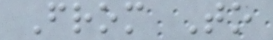From To
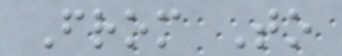From To
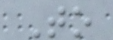To
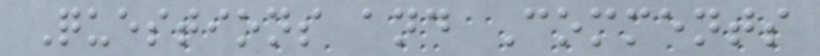Questions and Comments
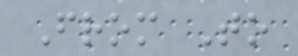From To
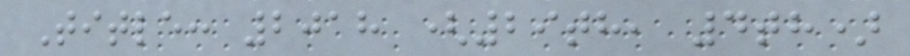Title: 2018 (29th, 4th)
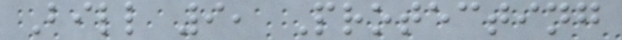Bill 9, Protecting
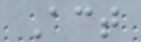Act
